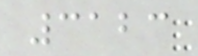3123
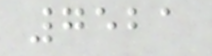7521
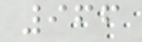966
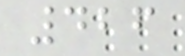426
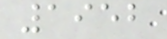1952
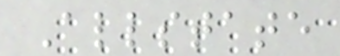Allstate
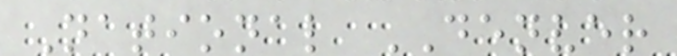National DENVER
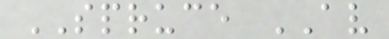SPRUCE AV
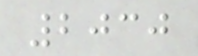2030
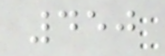450
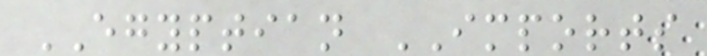EGYPTIAN IMPORTS
